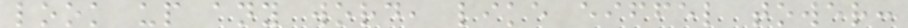look up any word, like eiffel tower:
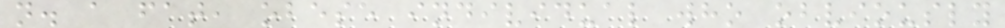n. a fat, obese individual who obviously
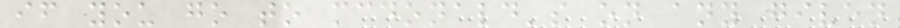if you go to mcdonald's on any given
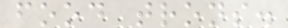food trons.
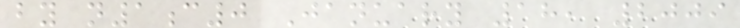by n1c0 January 18, 2009
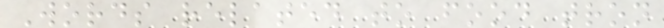Words related to food tron
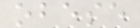obese
